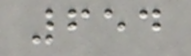654
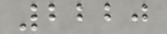2220
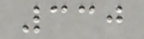330
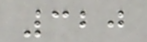320
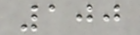100
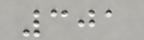301
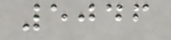5046
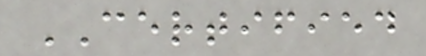CERTIFIED
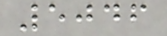5046
